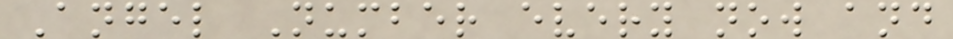Angel Number every now and
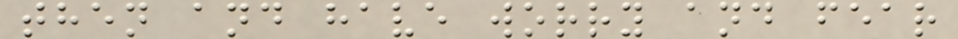then and have worry and fear
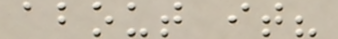about it?
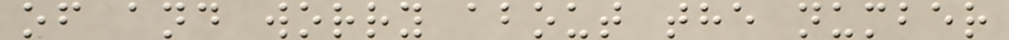of and worry about the number
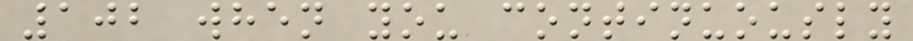102 when you continuously
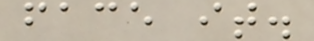face it.
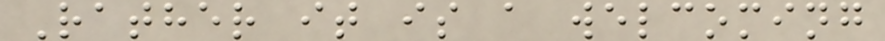Rather it is a welcoming
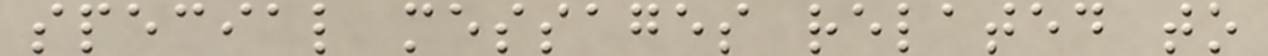special messages related to
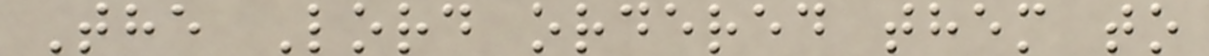The Lord ordered them to
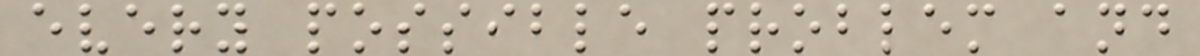every possible problem and
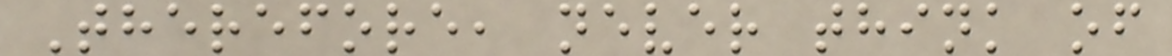Therefore, never think of
